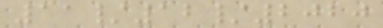11/12/2020
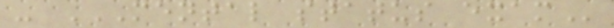- MENTAL STATUS EXAM
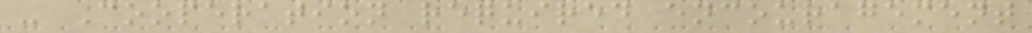- Cooperation required encouragement
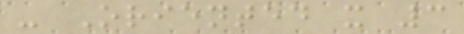- Oriented x 3
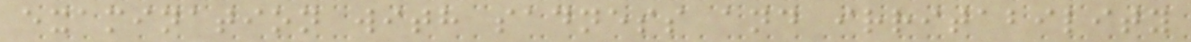examination with sadness and irritability
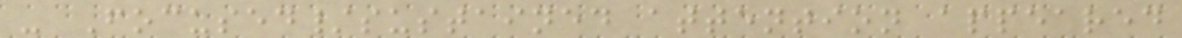- Focused/sustained attention appeared
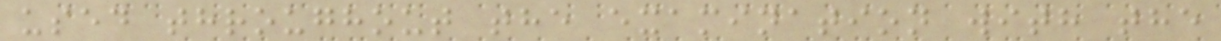used throughout the examination with the
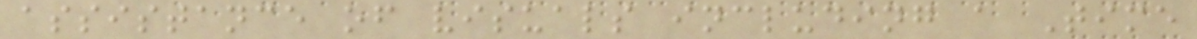assistance of visuals including a Time
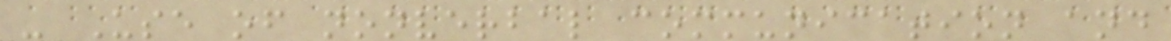- Use of nonverbal communication and
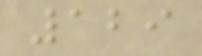129
